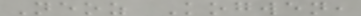Neoz Kogwen,
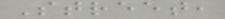Street,
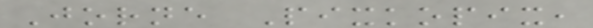Jorne Pixkopix,
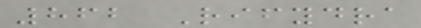862 Rifydra
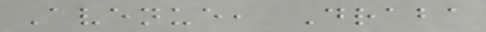Avenue, Draba
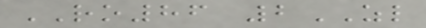RO86 2ZL
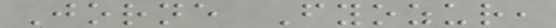Jorne Fyozur,
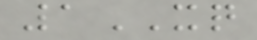1XQ
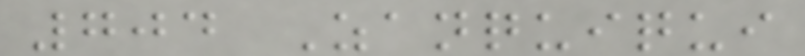704 Zanquiqui
